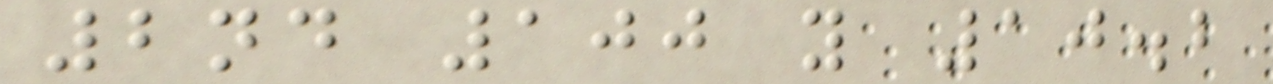2nd 100 y 10.2
